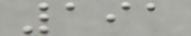191
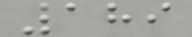189
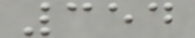354
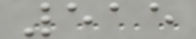515
